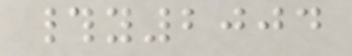#y2004
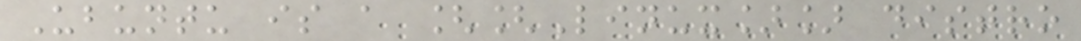Ubuntu is a [[Linux]] distro
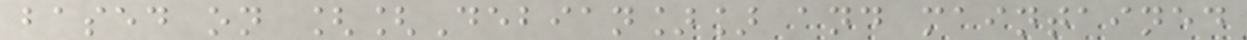based on [[Debian]] and maintained
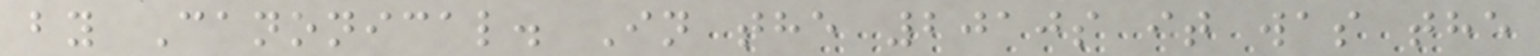by Canonical. In the 2010s it was the
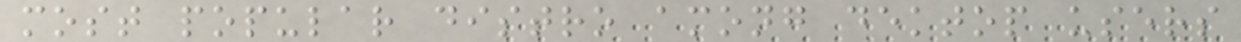most popular distro among dektop users
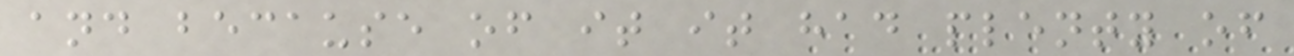and because of it it had plenty of
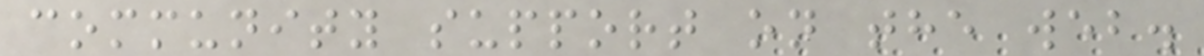community support on the web.
